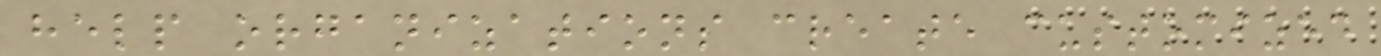help organizations create customized
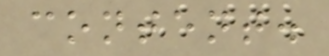content.
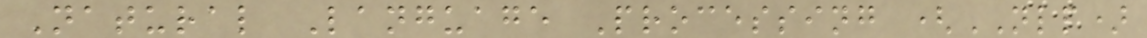Natural Language Processing (NLP)
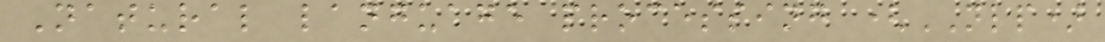Natural language processing (NLP)
